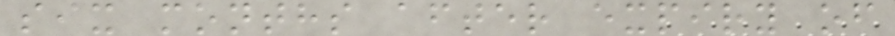six months after expiry of
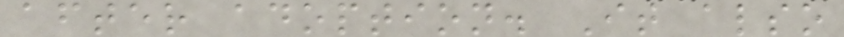after adoption. It also
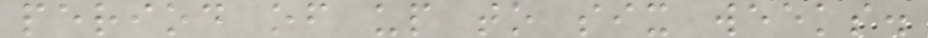period of up to six weeks.
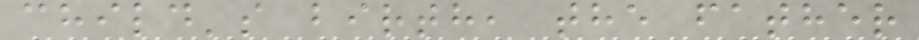child's birth, the father
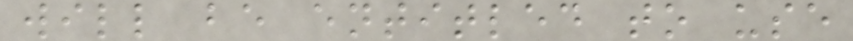will be entitled to use
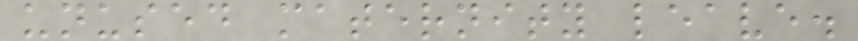unused maternity leave.
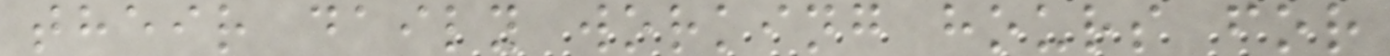their daily working hours for
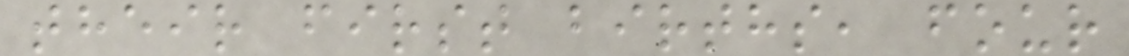their first births, four
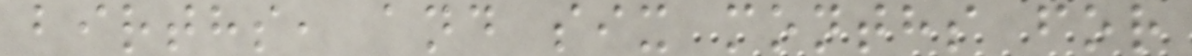births, and six months for
